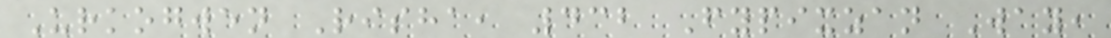Urkogwen Risha, 432 Fypixzan Way,
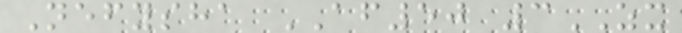Nefysha AF50 3ZX
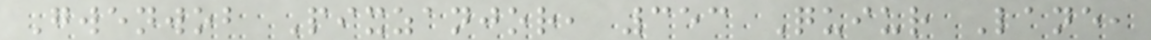Gwenwob Pixzanjor, 353 Quiur Lane,
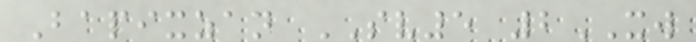Bapixzan SV5 2XW
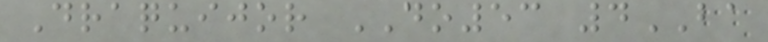Draquijor DO53 4BA
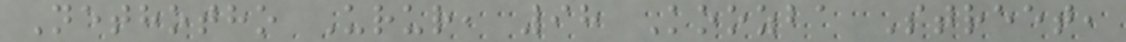Nethotho Urur, 98 Koozba Street,
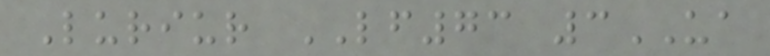Luriur LF73 3UA
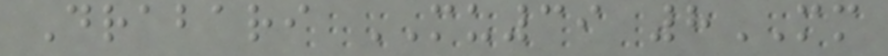Drabari MU39 8MM
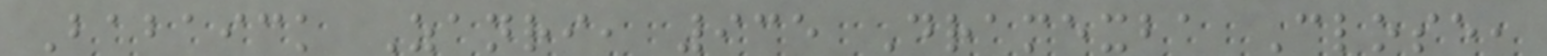Babaick Zanri, 935 Dramexba Close,
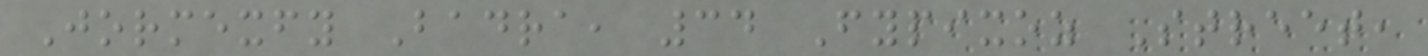Jormexfy Badra, 34 Fypixoz Street,
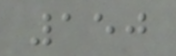150
